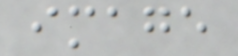image
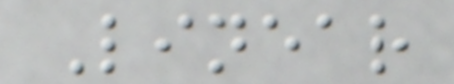Linear
